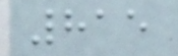815
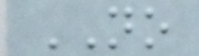NO
